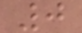0
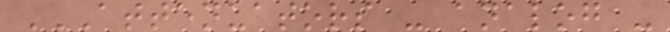ATTENUATORS - ANALOG -
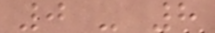0 - 8
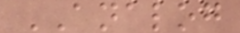ANALOG
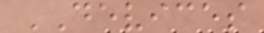DEVICES
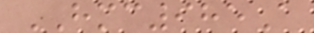HMC985A
